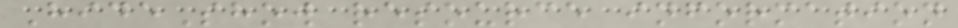HideShow resource information
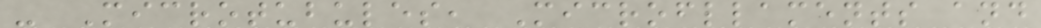- Microtubules, Microfllaments and
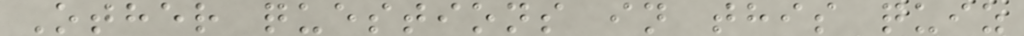Other questions in this quiz
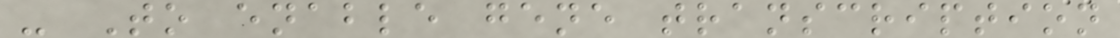- To enable gene transcription
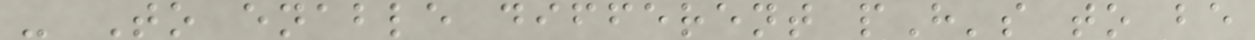- To enable different pH's to be
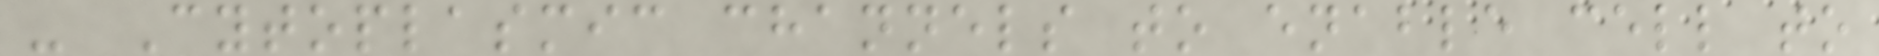- Cytoplasmic channels to enable cell to
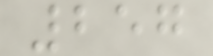257
